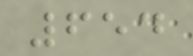654
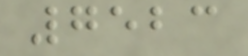7523
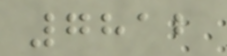7812
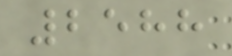2588
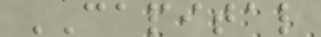CAPITAL
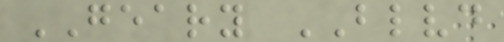GEARY BLVD
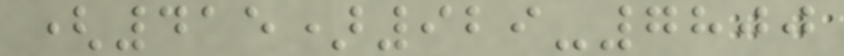(415)929-7800
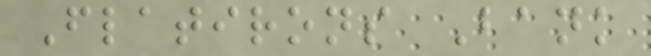Flatirons Bank
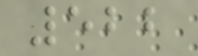522
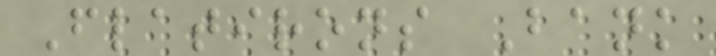Flatirons Bank
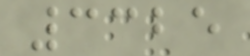3325
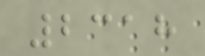2318
